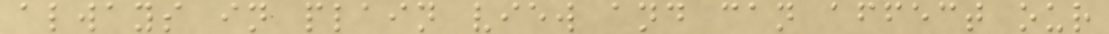always in plain view and can affect our
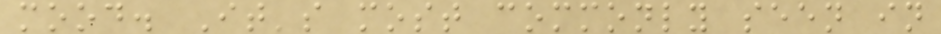mood. It's most commonly seen in
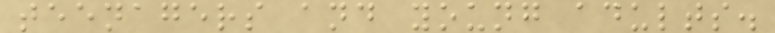teenagers and young adults.
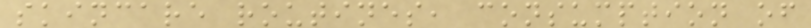skincare routines, consumption of
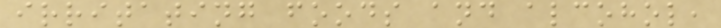irritating foods and alcohol,
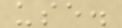use.
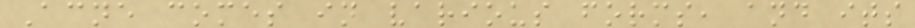Acne comes in various forms, and its
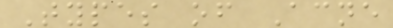Types of Acne
